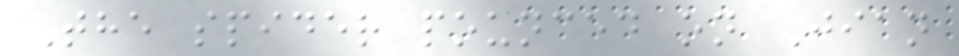The spider pounced on Jian
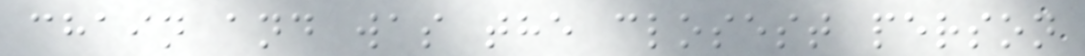chain and was the closest person
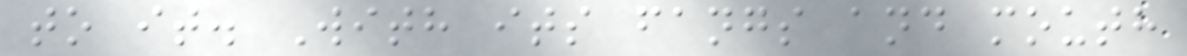to it. With its fangs and mouth
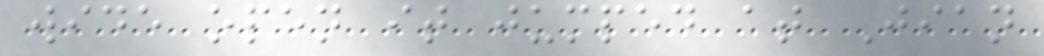wide open it jumped at Jian
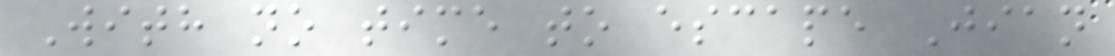With no time to escape Jian
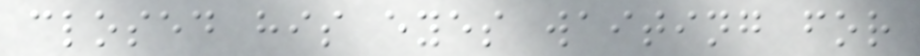closed his eyes waiting for
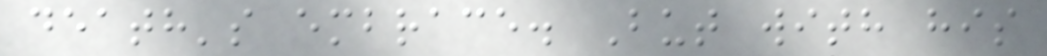death's embrace. But with his
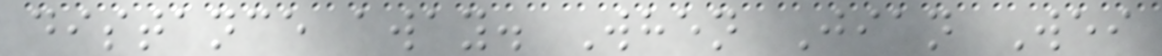distance away. When Jian Wei
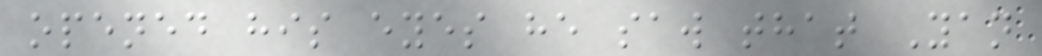opened his eyes he saw that Yan
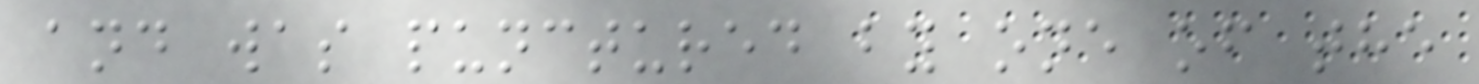and was punctured by one of the
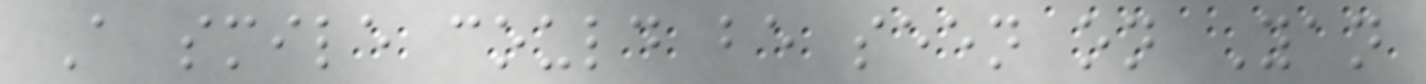A smile could be seen on Yan
